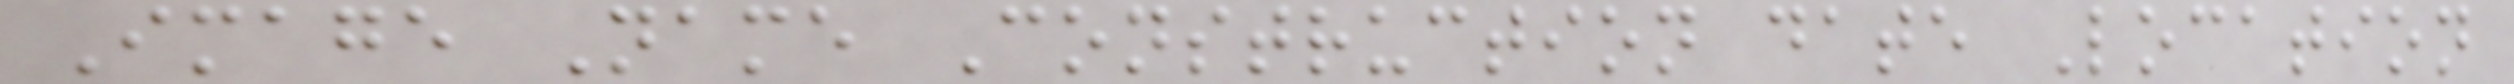Image Name Construction date Location
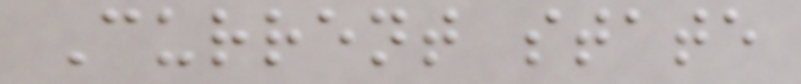Current state
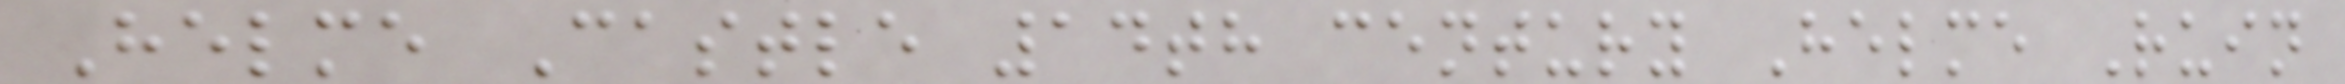Helme Castle 14th century Helme Ruin
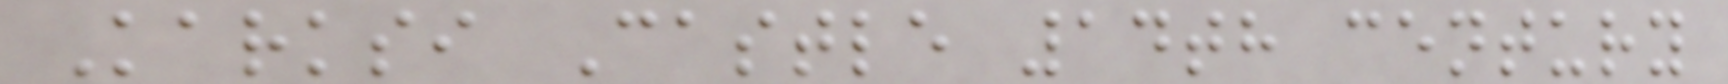Karksi Castle 14th century
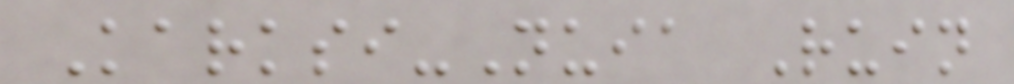Karksi-Nuia Ruin
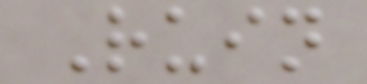Ruin
